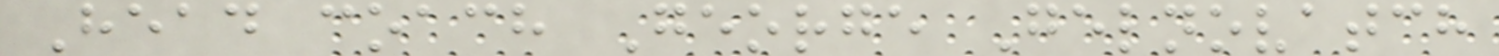Head coach George Gelnovatch
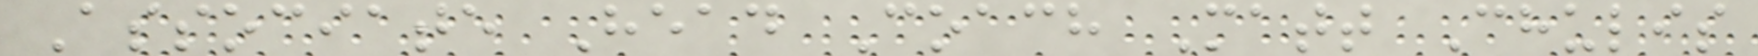Associate Head Coach Matt Chulis
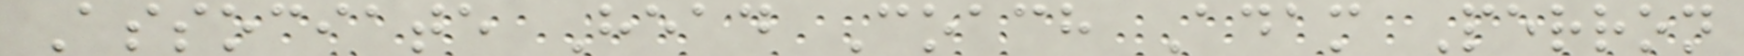Associate Head Coach Adam Perron
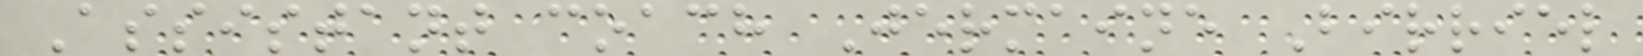Assistant coach Jermaine Birriel
